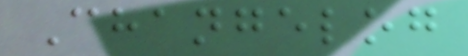Changelog
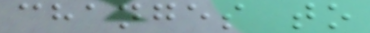changes to
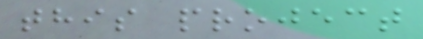this project
